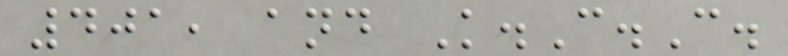401, and K.C.C.
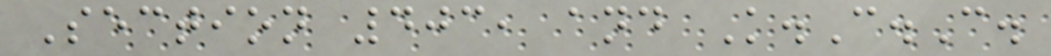Section 403, and K.C.C.
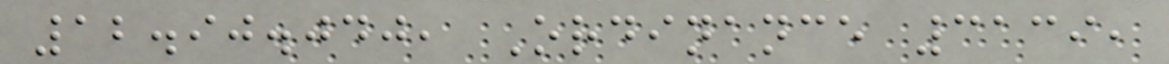12.90.040, Ordinance 3139,
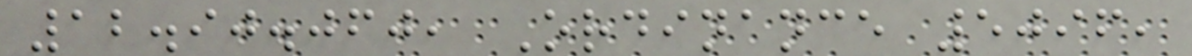12.90.060, Ordinance 5096,
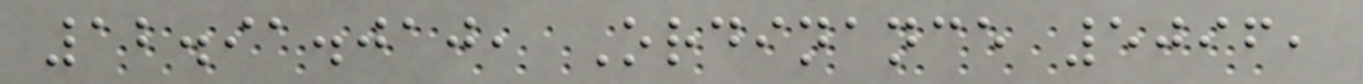12.91.010, Ordinance 5096,
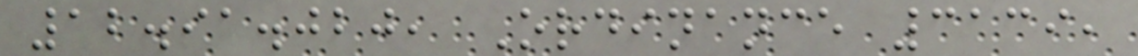12.91.020, Ordinance 3139,
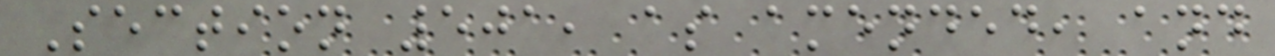Section 501, as amended, and
